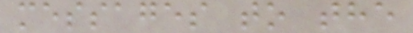messages to the
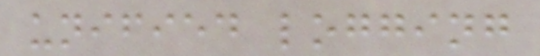unified logging
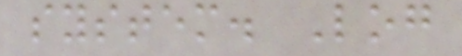system. Log
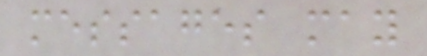messages may
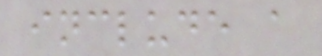include a
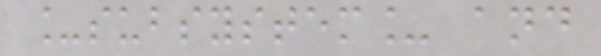_subsystem_ and
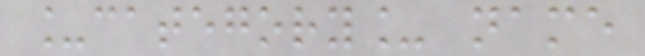_category_ name
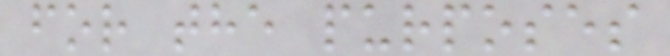for the purposes
